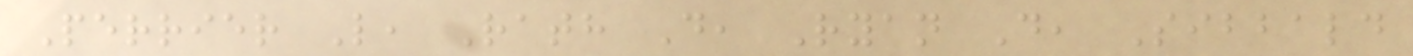Perrier L, Rath D, Ryan D, Sibbald
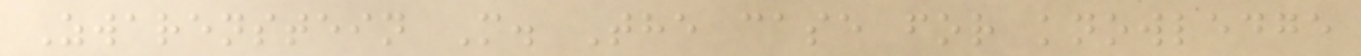Zwarenstein M. The case for knowledge
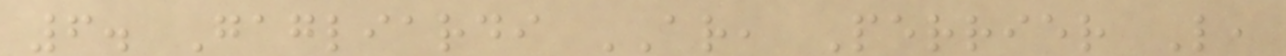6. Gagliardi AR, Perrier L,
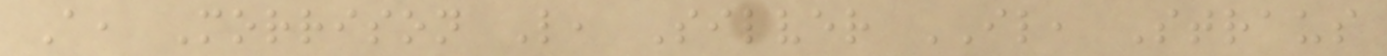A, Morrison L, Silver IL, Straus
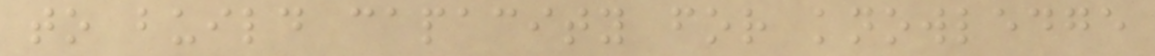to build capacity for knowledge
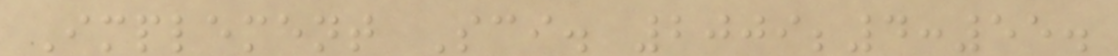Implement Sci. 2009;4:55.
